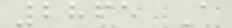2865 A
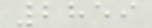2859
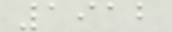1912
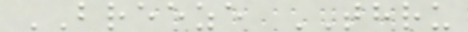BREEZE THRU
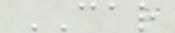CAR
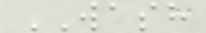WASH
